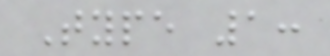Type 1:
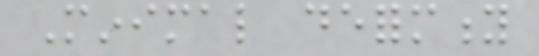Minimal deformity
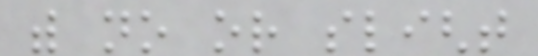with no or slight
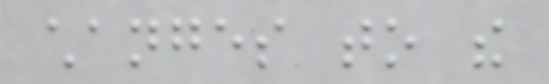changes to the
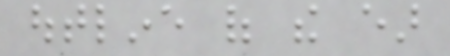outline of the ear
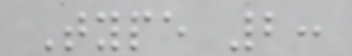Type 2:
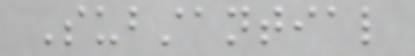Substantial
